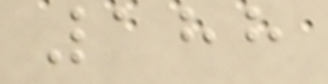188
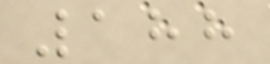188
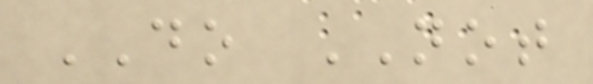DO NOT
